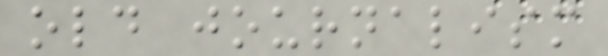old journalism
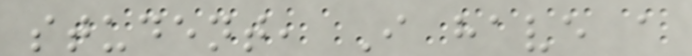student, I have a
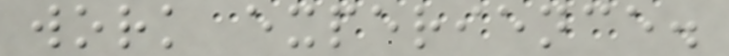work experience.
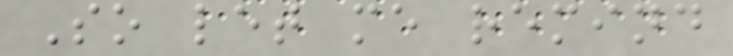So let me remind
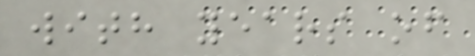with years of
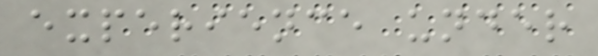experience under
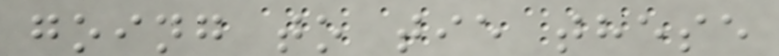going to tie these
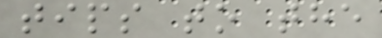tips to the
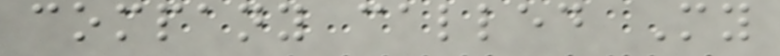company called My
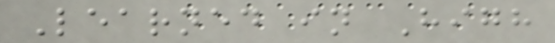Learned in High
